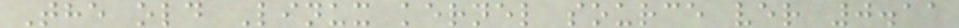The old Linux kernel source ver 0.11
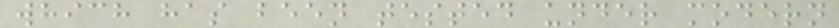which has been tested under modern
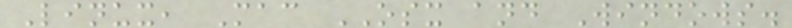Linux, Mac OSX and Windows.
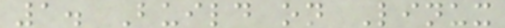1. Build on Linux
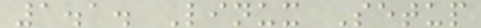1.1. Linux Setup
